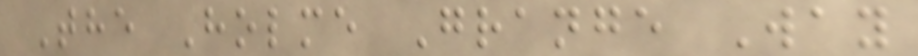The Holme Grange Way
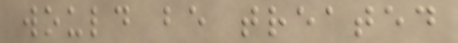would be treated
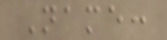Name:
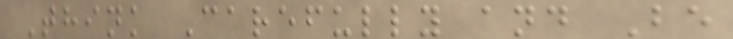Think Carefully and Be
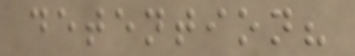detention?
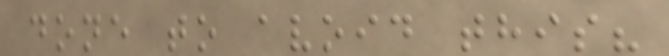done to avoid this?
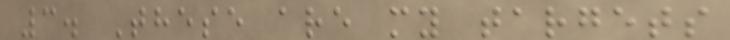3. These are my targets
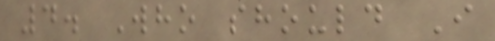4. Who should I
